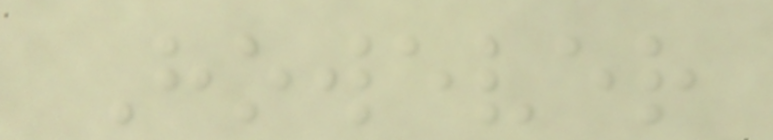However
